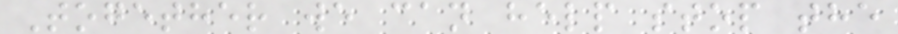Together we can help stop the
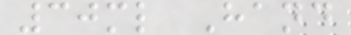30ml Hand
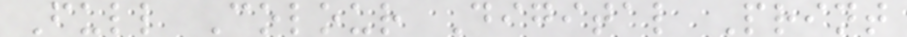Full Colour Digital Print
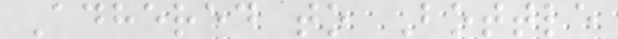Adhered to Bottle
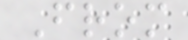From
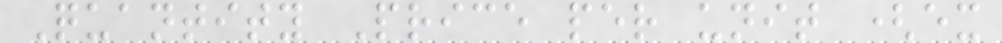Quantity Price per unit (ex
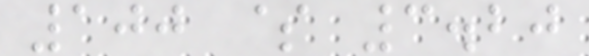100 $ 3.20
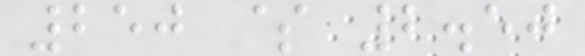250 $ 2.50
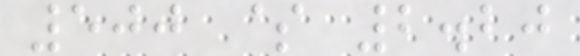500 $ 2.20
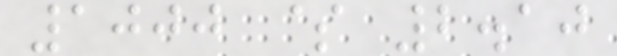1000 $ 2.10
